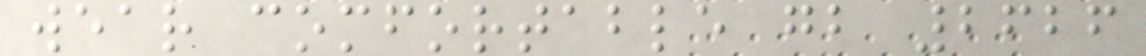wear comfortable gb 2626
